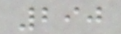290
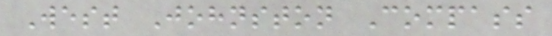West Johnston Compass
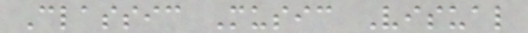Classic Music Visual
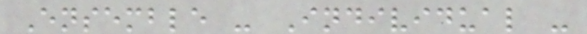Ensemble - Individual -
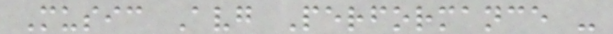Music Avg Performance -
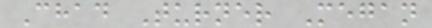Chad Turner Megan
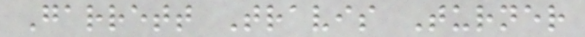Garrett Travis Turner
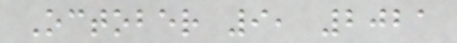October 9, 2021
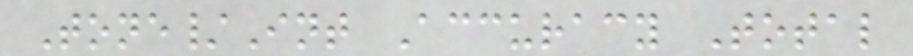Tone/Int Accuracy Total
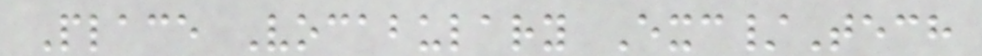Place Vocabulary Exc/Tech
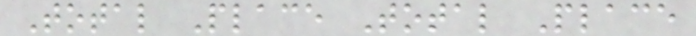Total Place Total Place
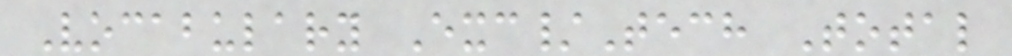Vocabulary Exc/Tech Total
